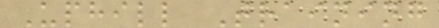Uphill Training
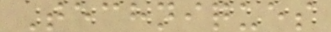Techniques
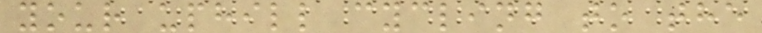your uphill cycling to the
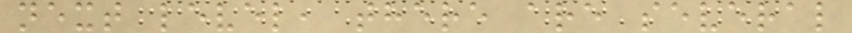next level, there are several
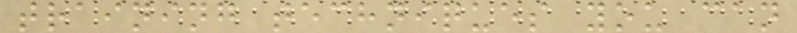training techniques you can
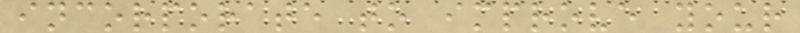incorporate to improve your
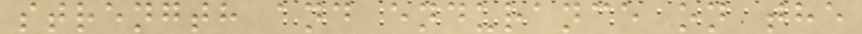strength and endurance on the
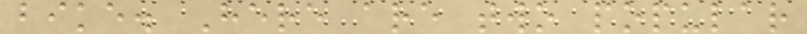bike. Here are two popular
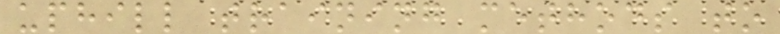uphill training methods to
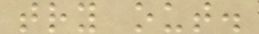try out.
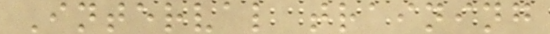Interval training
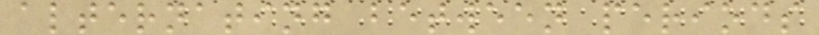alternating between periods
